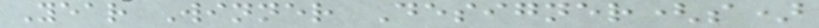Year Winner Designer(s)
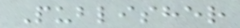Publisher
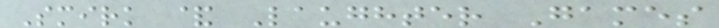Smirk & Laughter Games
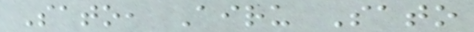Sato, Airu Sato
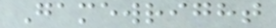Gamewright
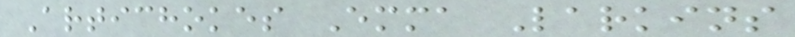Artichokes Emma Larkins
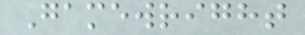Gamewright
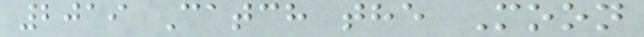2019 Catch the Moon
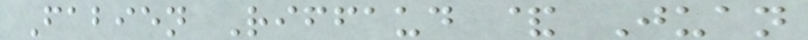Fabien Riffaud & Juan
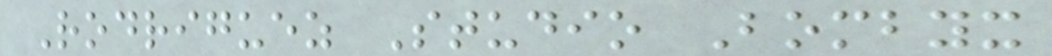Rodriguez Studio Bombyx
